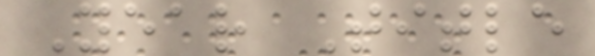Year Title
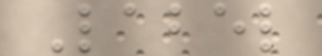Label
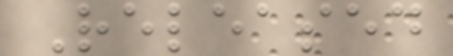Released
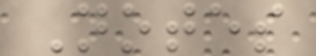Notes
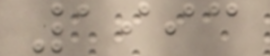1993
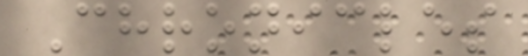Chronicles
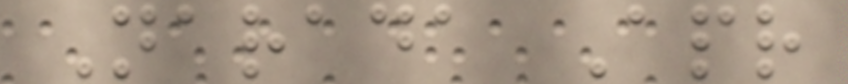Narada Apr
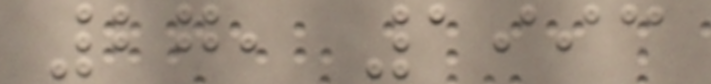27, 1993
